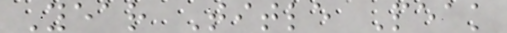Year Title Peak
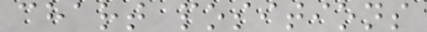chart positions
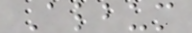Album
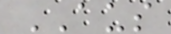AUS
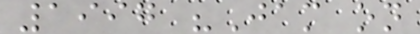1997 "Jam on
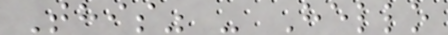This" - Hello
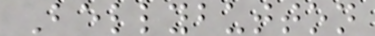Bellybutton
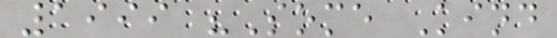1999 "Some Kind
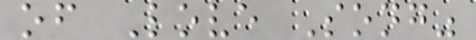of Love Song"
